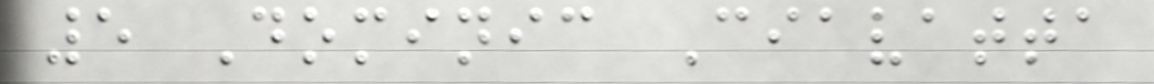5 Dominic Ciavatta
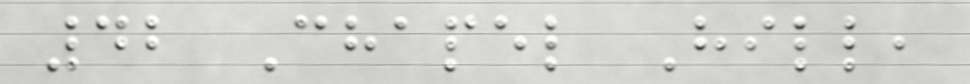42 Chapel Hill,
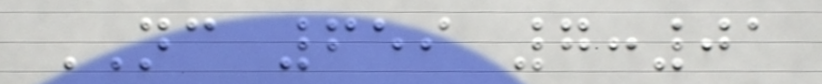NC 659 7:01
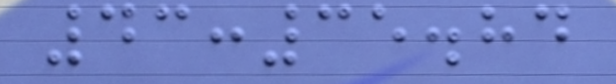43:35.84
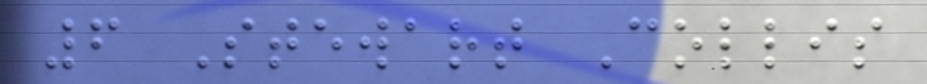6 Stewart Collis
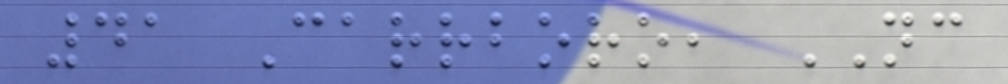41 Carrboro, NC
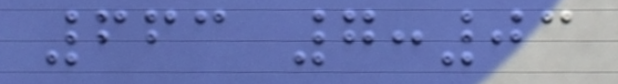663 7:03
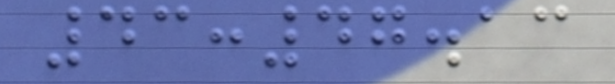43:47.13
